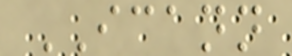ICANN
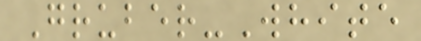Gruber-White
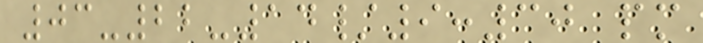03-22-14/9:30 pm
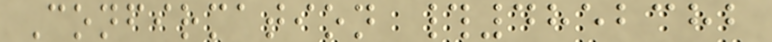Confirmation #4852382
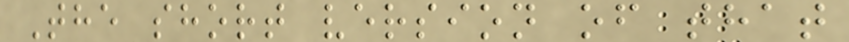The short version of that
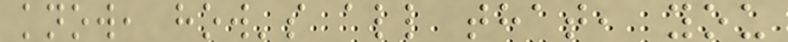know, how's all that, you
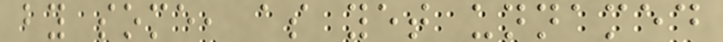by some, as yet unnamed
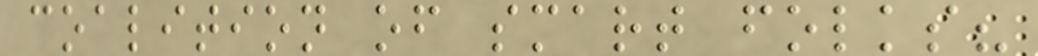coalition of smart folks?
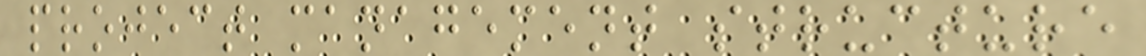project management structure
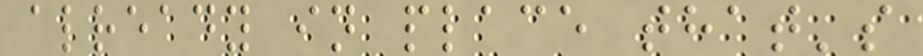already in place that's
